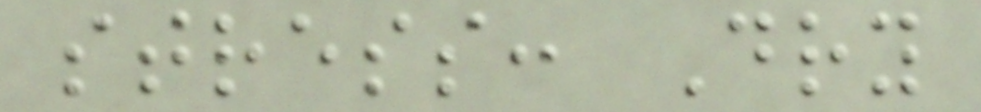stress: Dry
